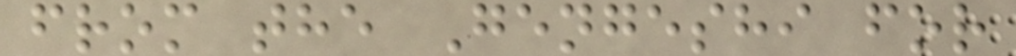from the Gengeshi for
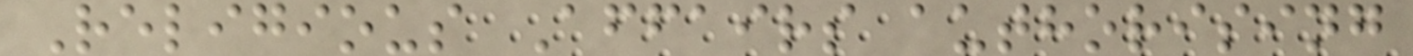Religious Affairs authorising
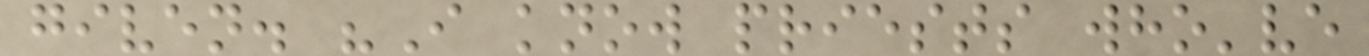given. "I know priests who've
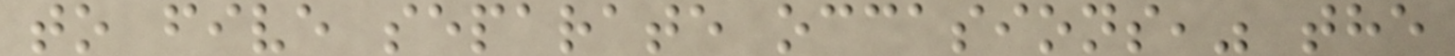to five separate occasions," the
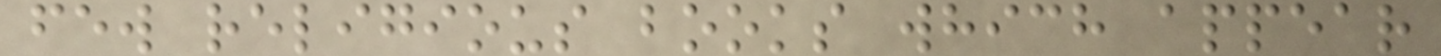few religious books which appear
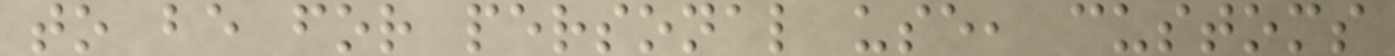to be for personal use, customs
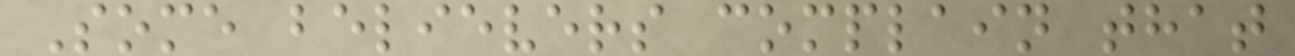Some believers complain that
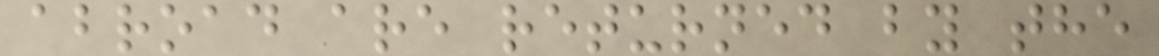abroad are returned by the
